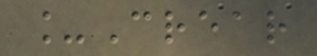_Crear
